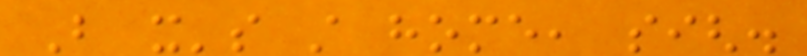But it's still home, sigh.
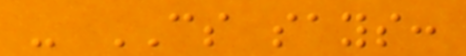- CS says:
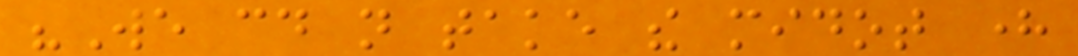"We could not take the midot here
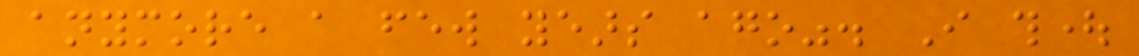anymore a few years ago". I thought
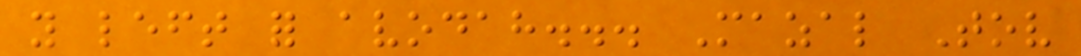you left for avodah... Mazal Tov
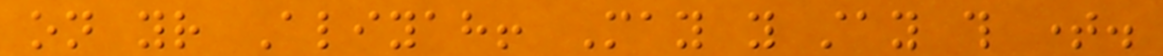on your Aliyah! May you stay this time.
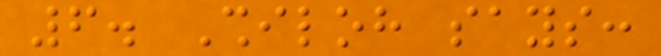6. Shiloh says:
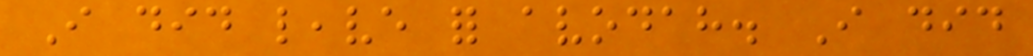I did leave for avodah. I did
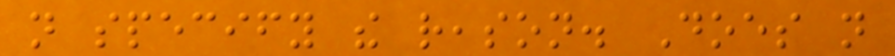not specify the reason. Does not
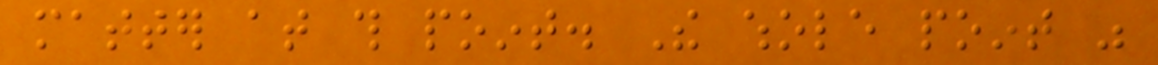matter at this point. The whole point was
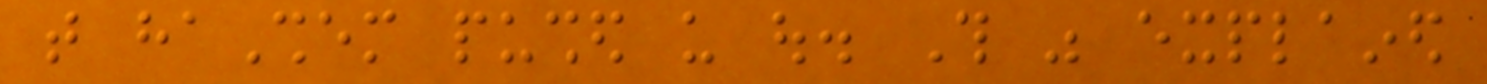that haShem pushed us out. This was explained
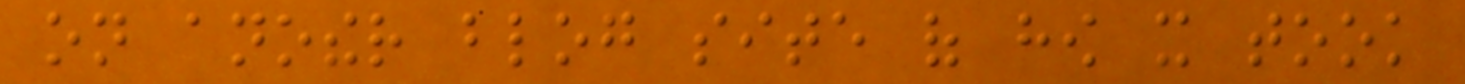on another blog site of how it took
